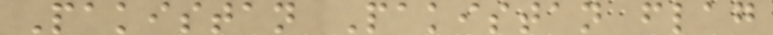Pakistan Pakistan flag
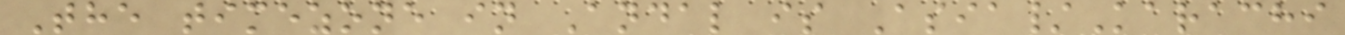The timezone in Andal is Asia/Karachi
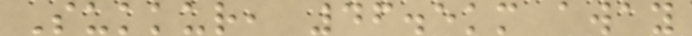Sukkur, 46.5km away
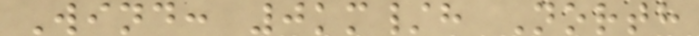Wind: 0km/h North
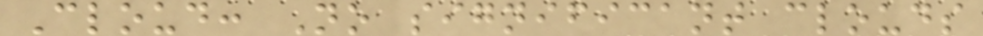Cloud: No significant clouds
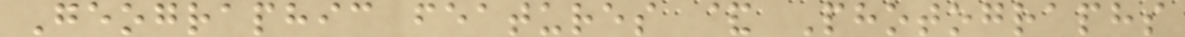Geographic features & Photographs
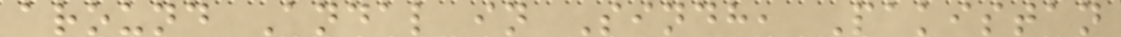around Andal in Sindh, Pakistan
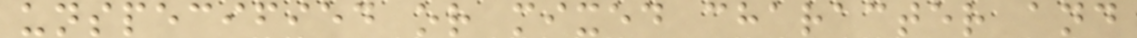unspecified or mixed character and
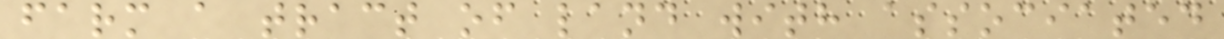farm a tract of land with associated
